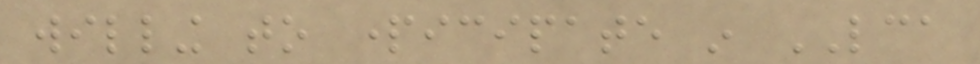willing to participate in LCA
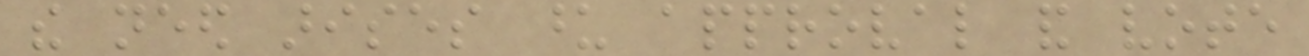the need arises upon approval and vote
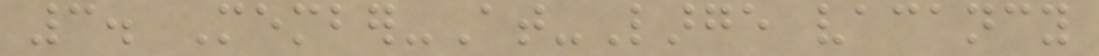3. Member-At-Large vacancy
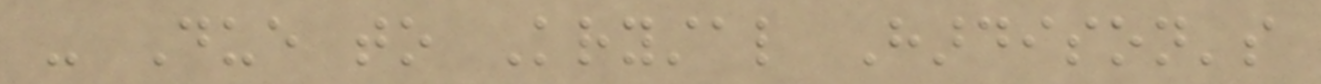- Due to Krystal Hardison's
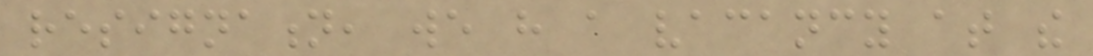resignation, we have a vacancy at the
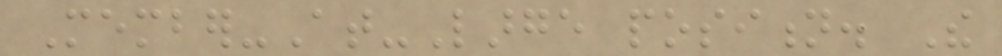Member-At-Large position. The
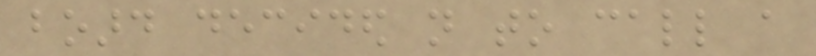board decided not to call a
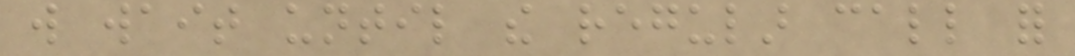will wait until the regular call for
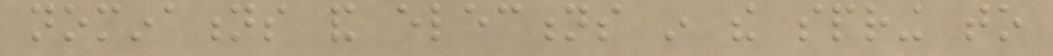nominations and elections in the spring to
